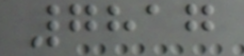7817
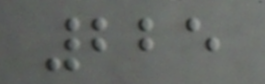225
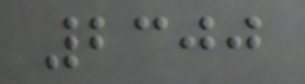2300
